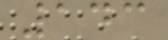143
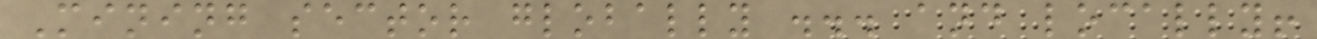Mining sector globally ... and locally!
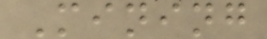Mining
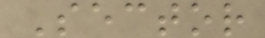Sector
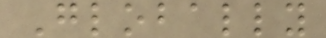Globally
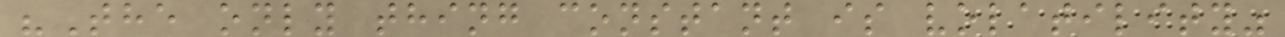"The only thing constant is volatility"
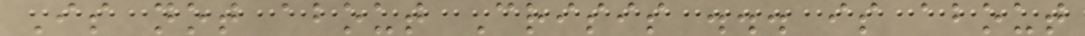Is not about Crisis ... is about
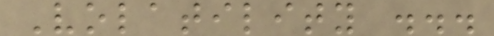Volatility ...
